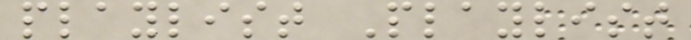playlist Playlist
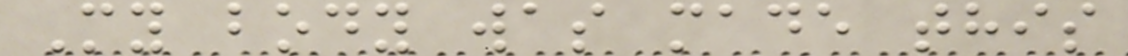My body was made this
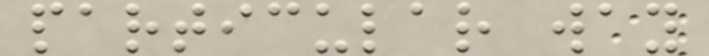particular way
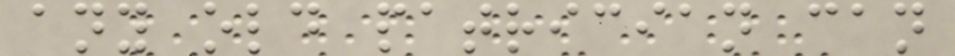any old patrician can
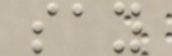say
